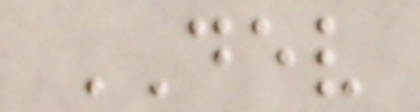DEV
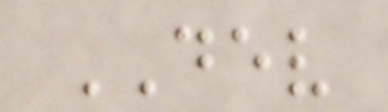DEV
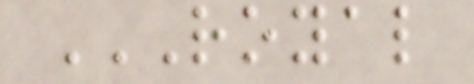ROYAL
